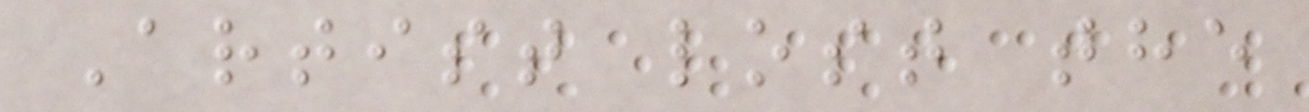Artist lost the
